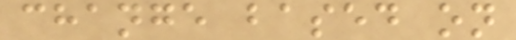change based on
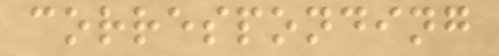corresponding
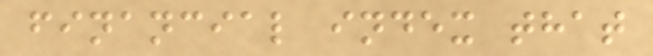financial index that
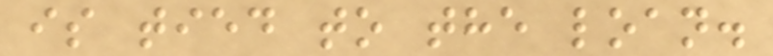is tied to the loan.
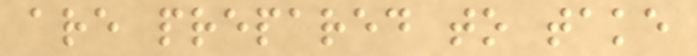are prepared to take
